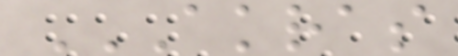AKRAS
